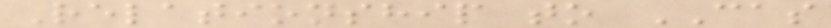Relationship to CAS
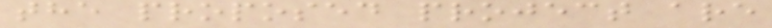the proposed project are
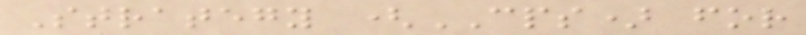Strategy (CPS) for
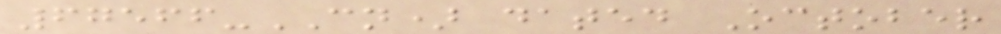67566-CN) dated October
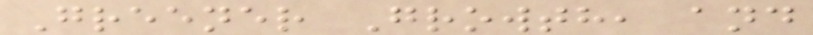Greener Growth, and
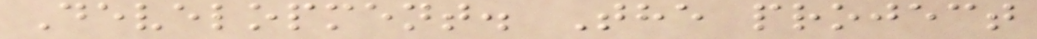Development. The project
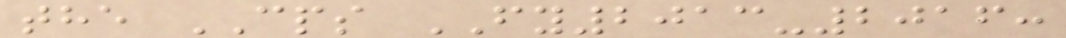the CPS FY2013-2016:
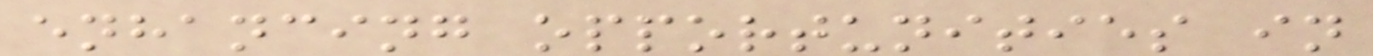enhancing opportunities in
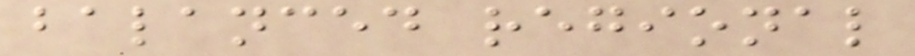balanced regional
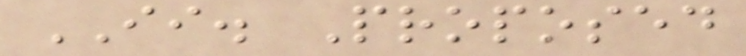II. Proposed
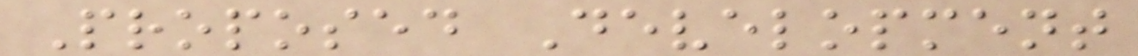Proposed Development
